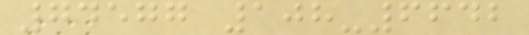74577 108-6642
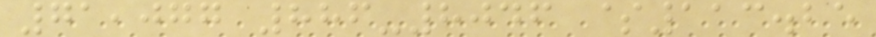71,077 886-8046 $113.25
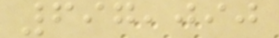697,090
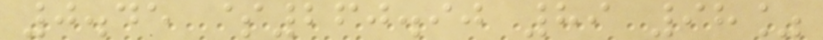0.45 $260.90 89 98%
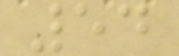54
